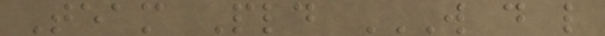Team Pld W D L
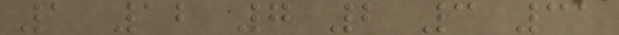1 12 7 2 3 31
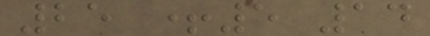25 +5 14
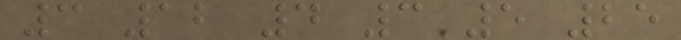3 12 4 3 5 25
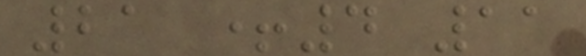21 +4 11
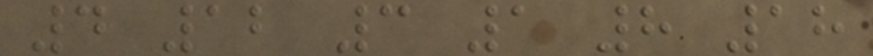4 12 3 1 8 18
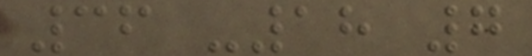36 -18 7
